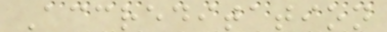Accreditation
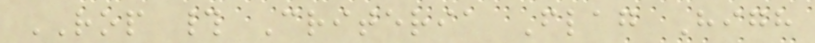ROP # Criteria Flag High
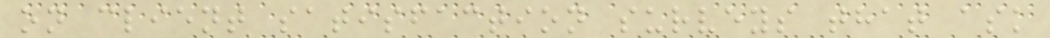on client satisfaction surveys that ask
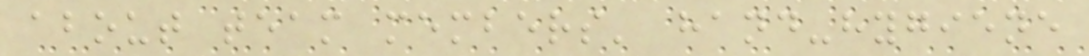about team members' hand-hygiene
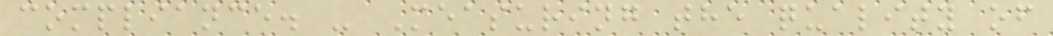compliance. - Measuring the quality of
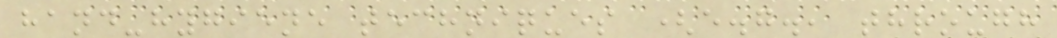hand-hygiene techniques (e.g., through
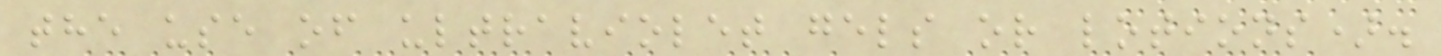the use of ultraviolet gels or lotions).
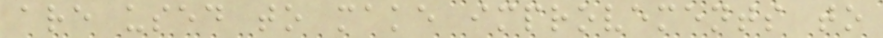are used to make improvements to
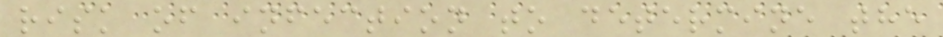risk of infection to determine the
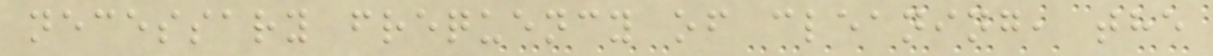necessary frequency of cleaning, the
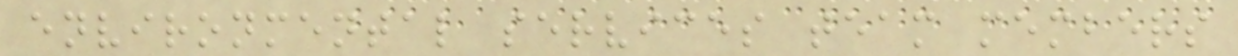environmental services team members
